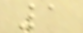1
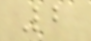2
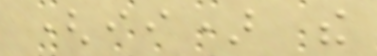(ii) the
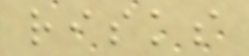risks
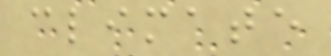climate
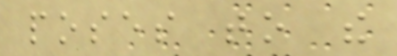poses to the
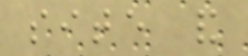site and
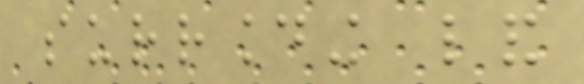surrounding land
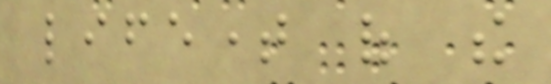lifetime of the
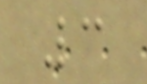3
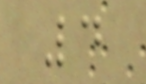4
